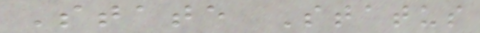State Status
